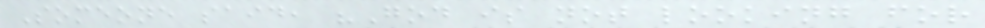Someone said, "God is not looking for
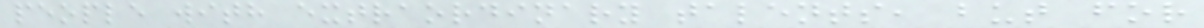people with extraordinary talents, but for
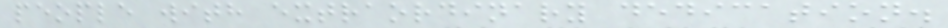people with extraordinary dedication.
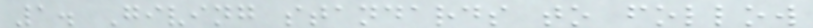1. Giving standards to follow
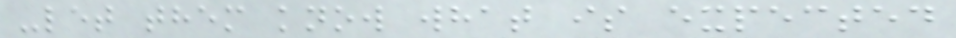-let them know what is expected
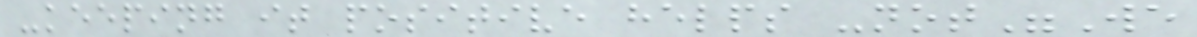-keeping it positive helps -not"We
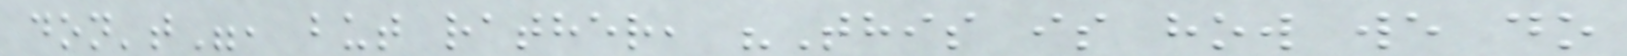don't", but rather, "This is how we do
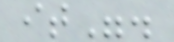it".
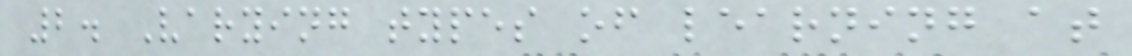2. Varying types of learning at
